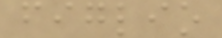figlio
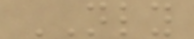NLY
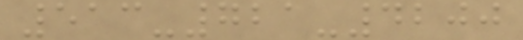513-721-4200
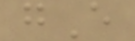gE
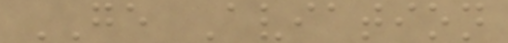GE Aviation
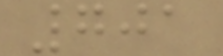701
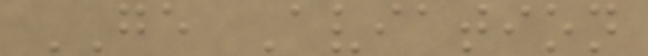GE Aviation
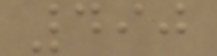490
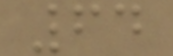64
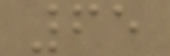65
